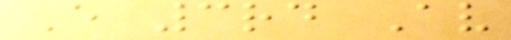E 3rd Av
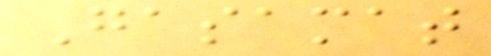Gasamat
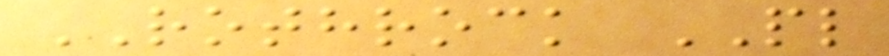ROTHROCK PL
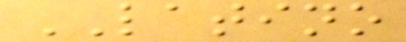LATINO
